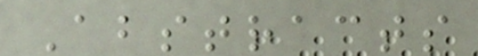Abstracts
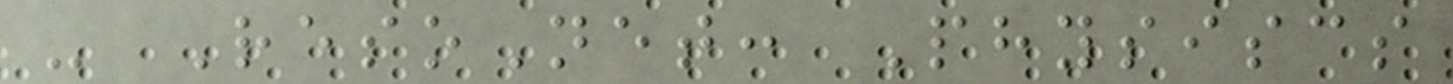- ResoNet: Physiscs
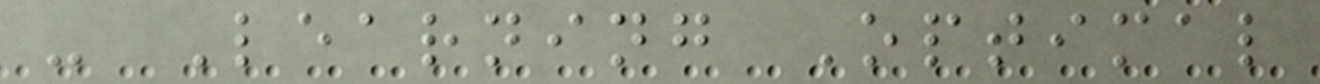- Learning Optimal
